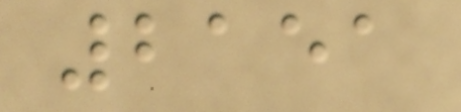2151
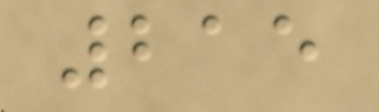215
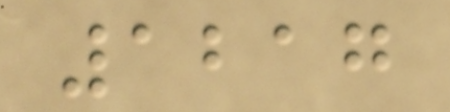1217
